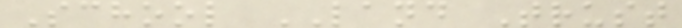School LAND Trust
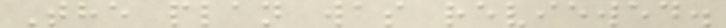The plan was reviewed.
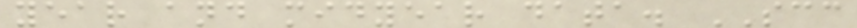year and midyear data. SCC
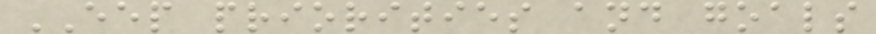EEP priorities and goals
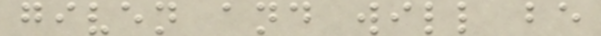given and will be
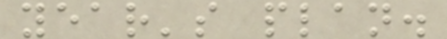year's plan.
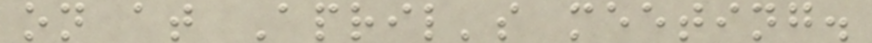on at April's meeting.
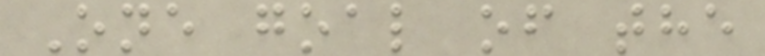One goal of the
